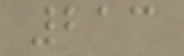213
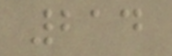214
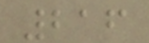216
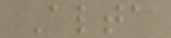Alta
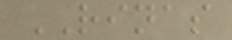RINAS
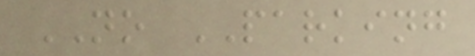NO PARKING
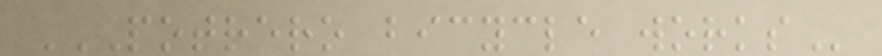POTRERO BICYCLE WORKS
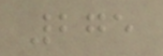275
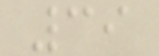39
